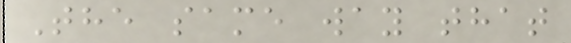The same way that
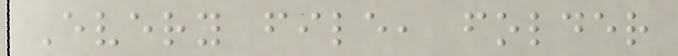Every file, folder
